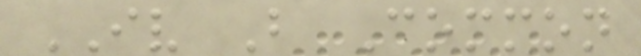IV B Common
